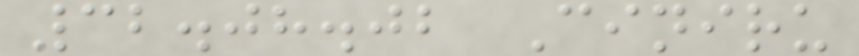32.08.02 Ciniru
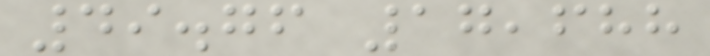49.76 17,688
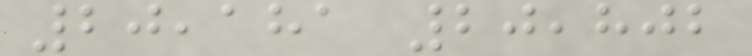20,181 20,802
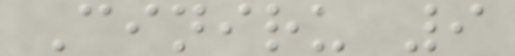Ciniru 9
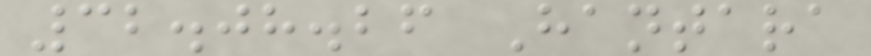32.08.26 Hantara
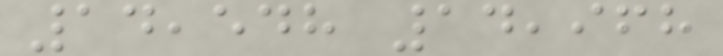14,548 14,968
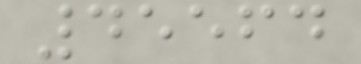45564
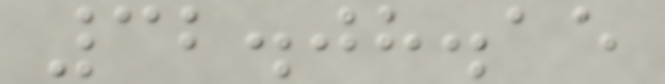32.08.15
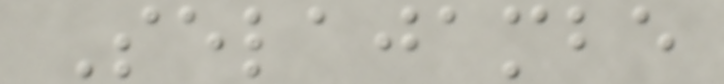Selajambe
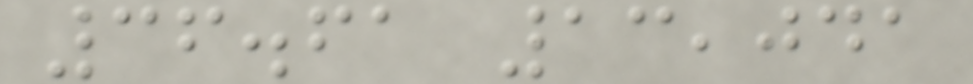36.61 13,041
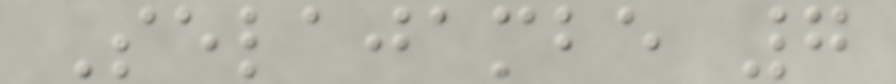Selajambe 7
